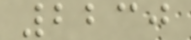2230
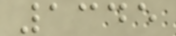1345
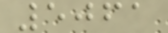5061
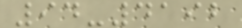94-4192
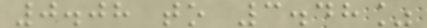0.08 to 3.48%
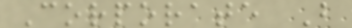Corporate B
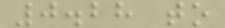0.28 to
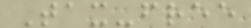Tax-free
